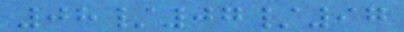08/07/97
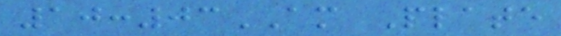10:03AM Plate
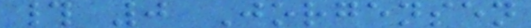# 0 Jorgensen
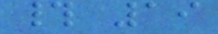# 19
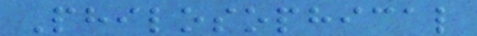Philosophical
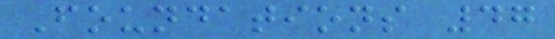Foundations 47
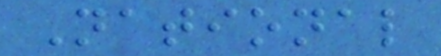National
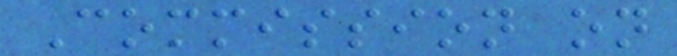Commission on
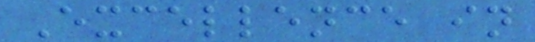Excellence in
